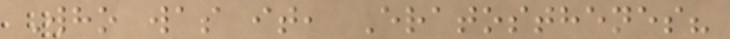Who was it, Eratosthenes?
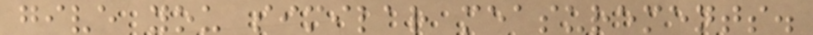give you similar measurements.
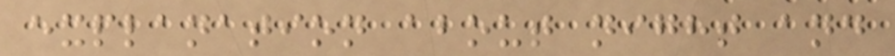explanation about night and
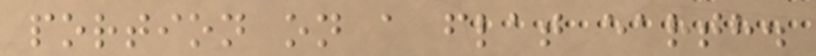portion on a flat earth.
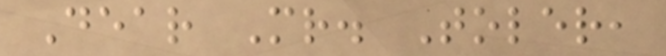Dear Mr. Toler,
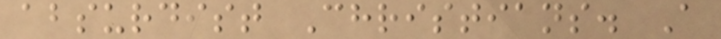absurdist Christians. A
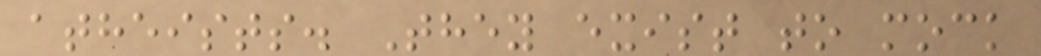atheists. They exist to mock
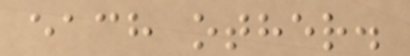each other.
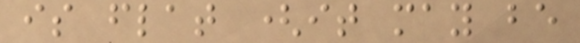is flat (it may be
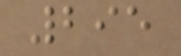295
